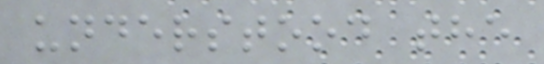understood the
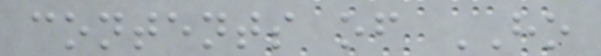contents of HO
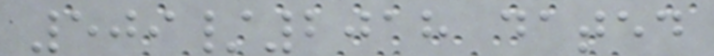509/2018 dated
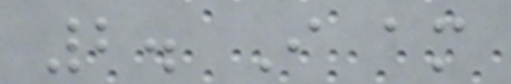2. I am
